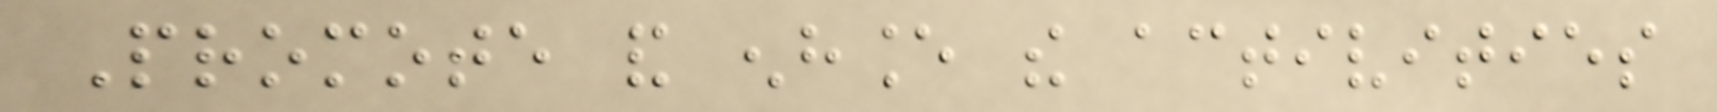Promote and enhance the activities
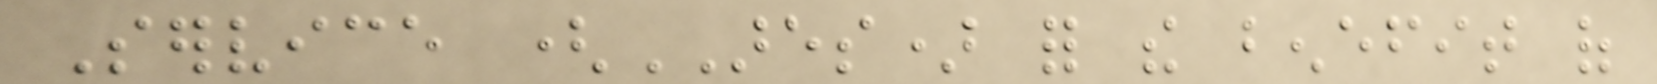Service (ARES) for the benefit of
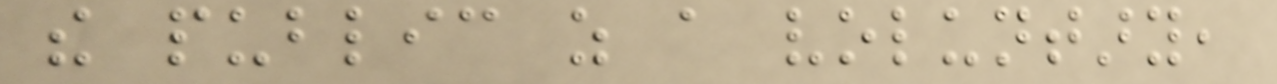the public as a voluntary,
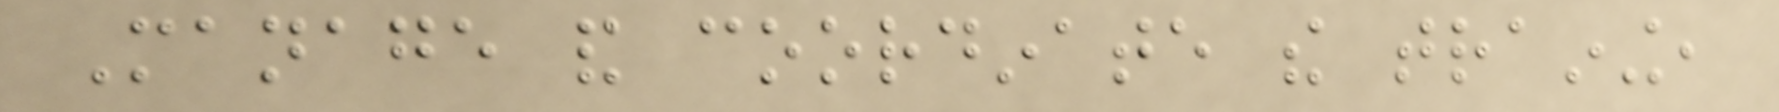Manage and coordinate the training,
